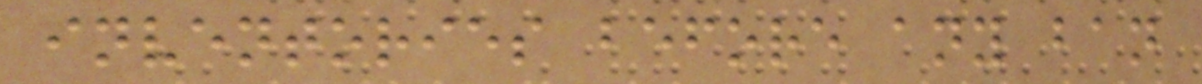inventories before any ban
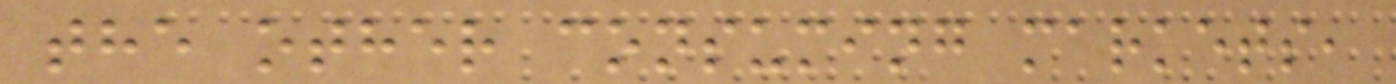the other consuming markets,
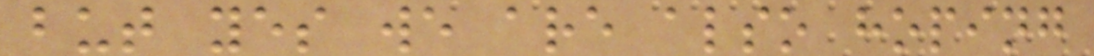but yes we are also hoping
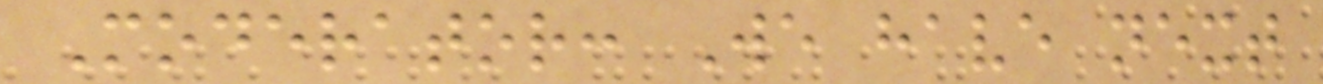Moderator: We have next
